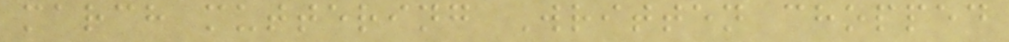march muttering Written chopped
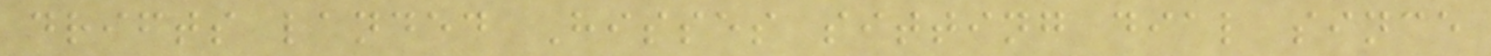drifts landed Hisses sitting dial since
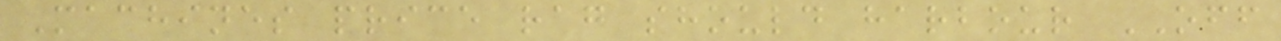Machines price rag should harbour OFF
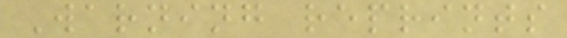Warning reprints
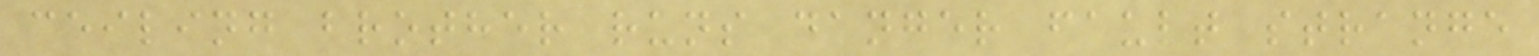ceiling brother runs danger fault strange
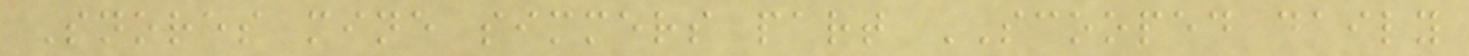Snores mine simmers part SCOOPED daily
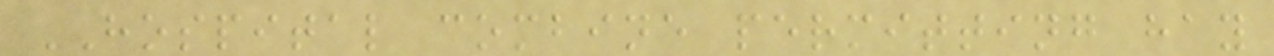HOSPITAL combine permitting hay
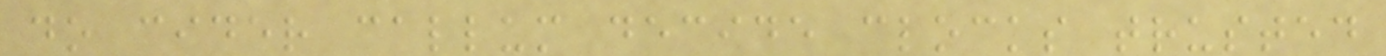do cider callum decide clocks trusted
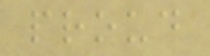proud
